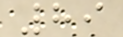89
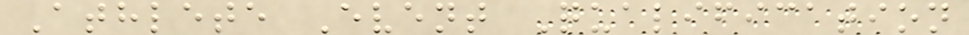Athlete Event Qualification
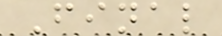Final
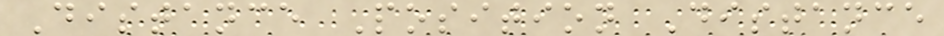Distance Position Distance
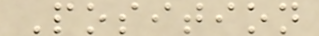Position
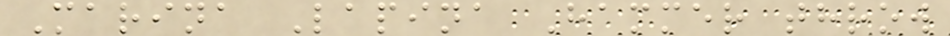Marina Lapina Hammer throw
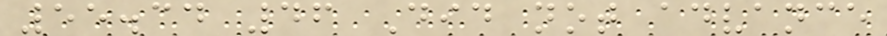55.34 46 Did not advance
